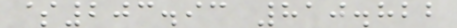$203.93 810.822
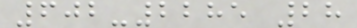602-2285 28
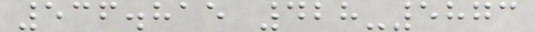536.815 428-5873
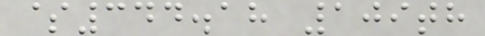$344.18 109th
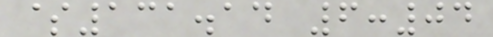$131.14 6:04
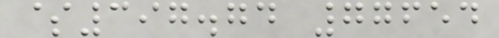$397.74 77654
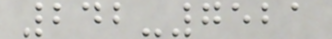242-7521
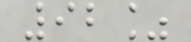92%
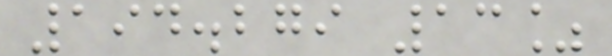194.279 13%
